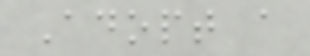Adopt a
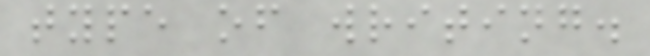type of writing.
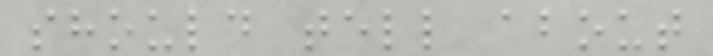should tell about
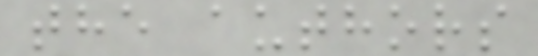the authors
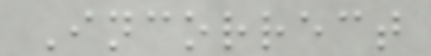Incorrect
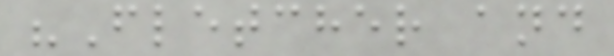"Fletcher and
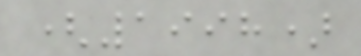(1998)
